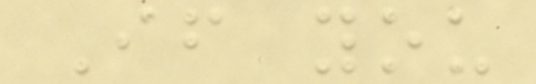If you
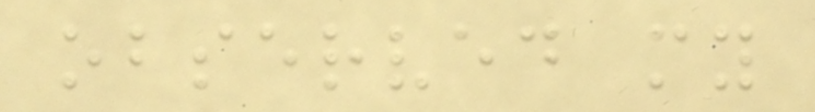observed my
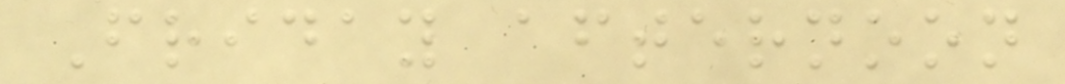Friday afternoon
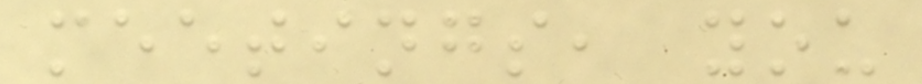meetings, you
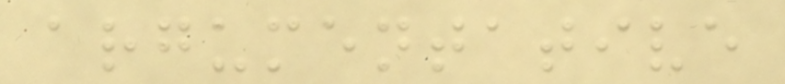argumentative
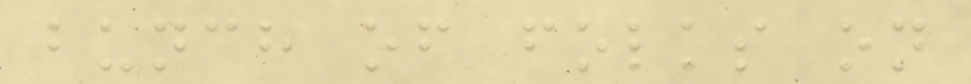bunch of folks on
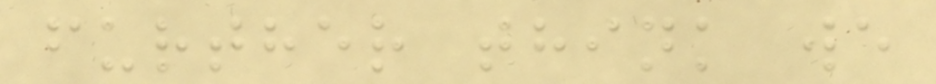further think we
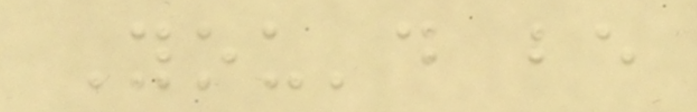You'd be
